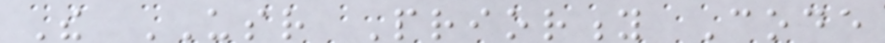The USR Priority Code
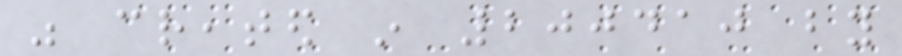was created in 200410 by
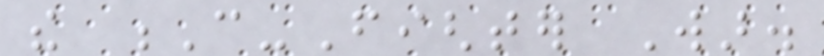the C-Fighter War.
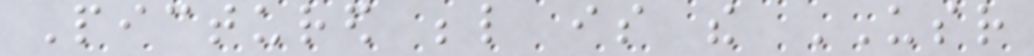Pictured below is the USR
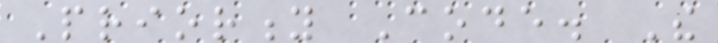Priority Code. The
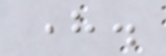here.
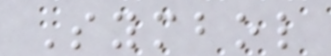Symbol
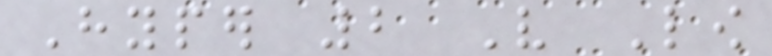Hyper 2 Very Low
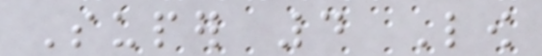Super 4 Low
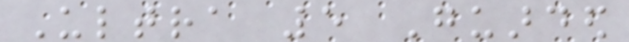Ultra 5 Guarded
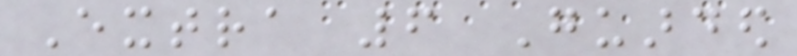Extra 6 Guarded
